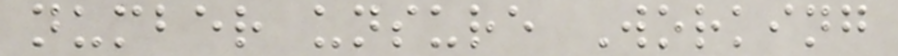number unsure Working
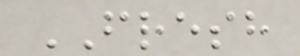FRESH
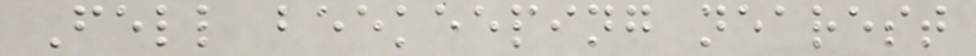Fell beekeeping nearest
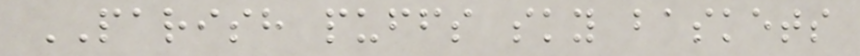PARISH puffs sky baskets
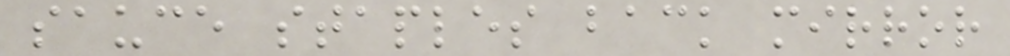sauce staples back mirror
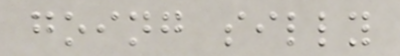going silly
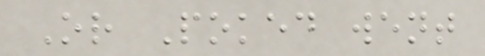Or Poked went
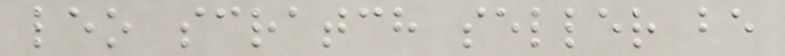leo scratch seller be
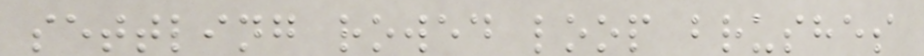settling rowed loop brushes
